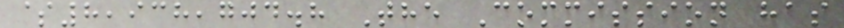$8,938,704.8 The Commission has
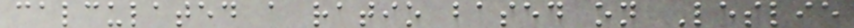calculated a ratio based on Leslie
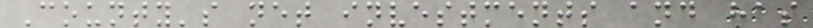County's net investments and has
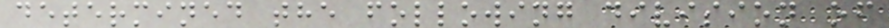determined the following division of
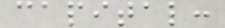capital:
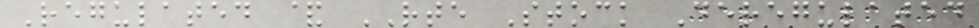Regulated & RTE Stock Deregulated
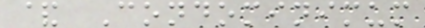& Condominimum
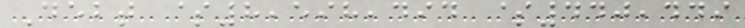Debt $8,598,494 $440,449
